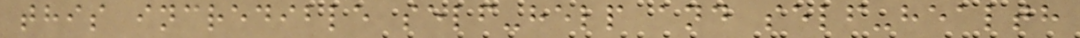this incredible self-help and self-health
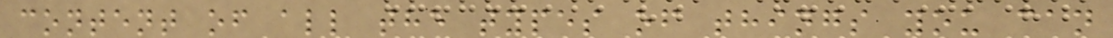content of all the types of things you can
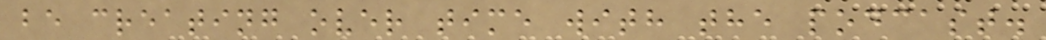be creating over time with the podcast.
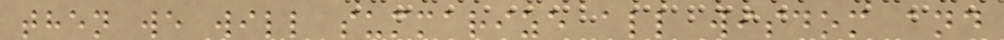then we will summarize all wisdom and
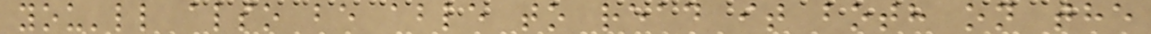you'll also be able to read it both on the
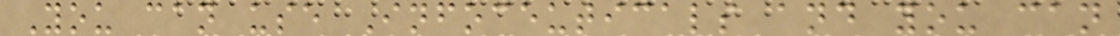You can use Infoceuticals and you can
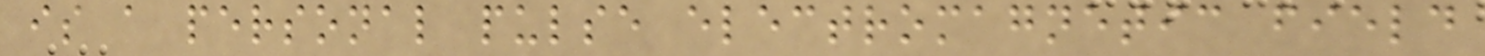is a personal pulse electromagnetic field
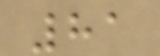81
